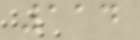114
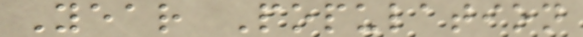Year Population
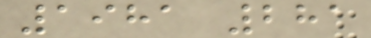1981 281
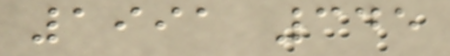1991 345
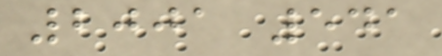2001 541
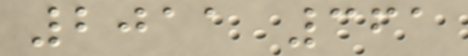2011 361
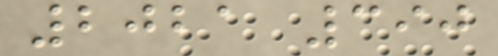2021 390
